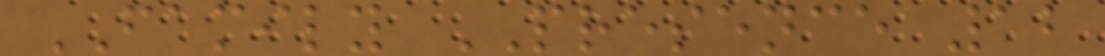FAMILY PRESENCE 12
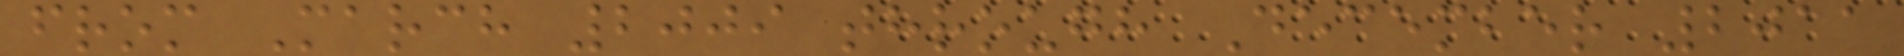from March 2009 through December 2011
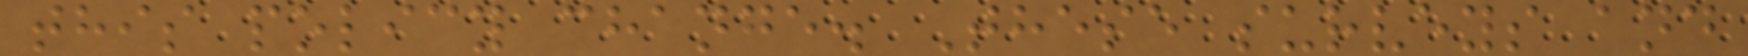this policy change. These surveys and
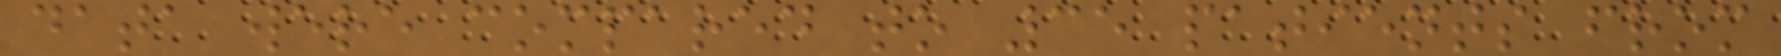data were compared to 35 patients from
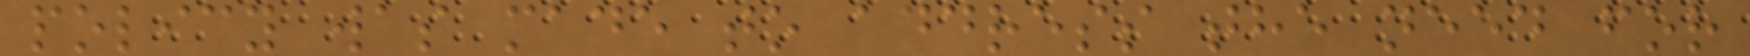policy was made to address the need for
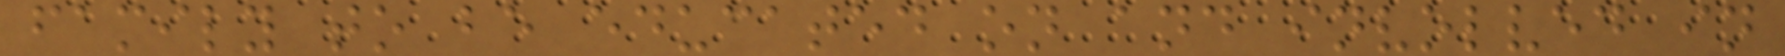family to be educated on and involved in
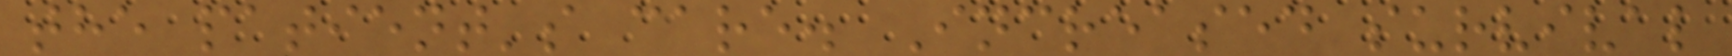the patient's care. Increased survival
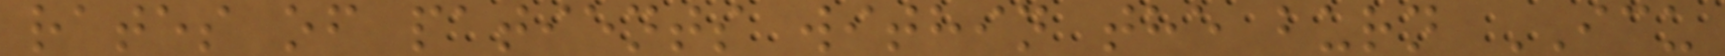rates of patients within the burn ICU
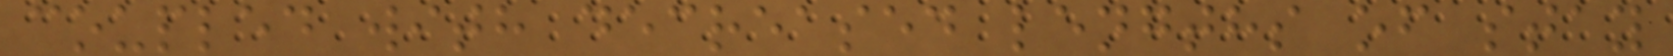coupled with decreased lengths of stay
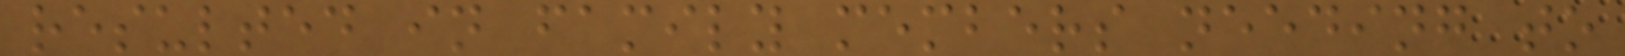resulted in family members needing to
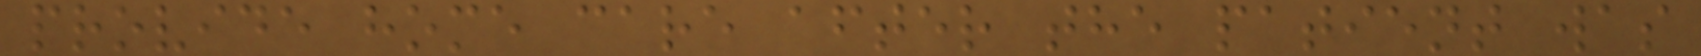provide home care after the patient was
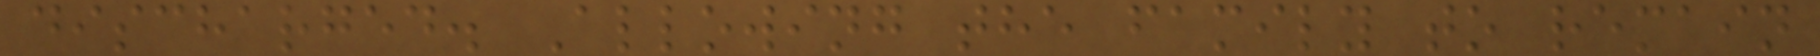discharged. Allowing the family to remain
